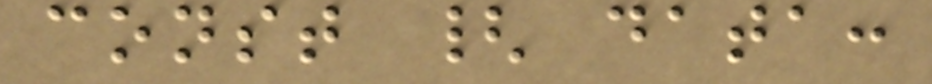const { data:
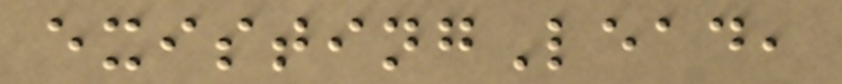existingLead,
